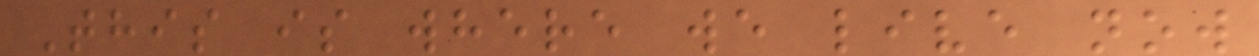This is where we live now
